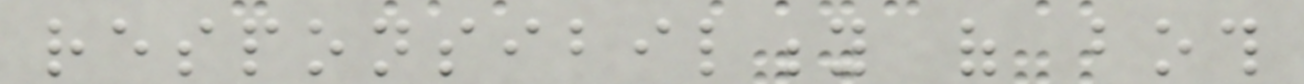responsibility of both
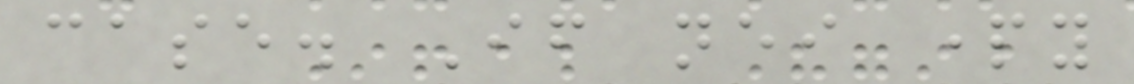case. If neither party
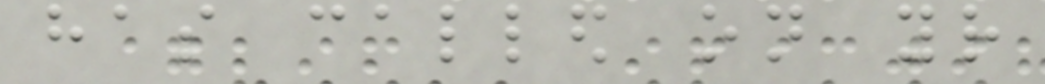has called on your
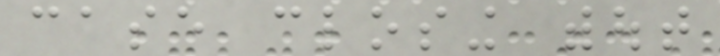case closing without
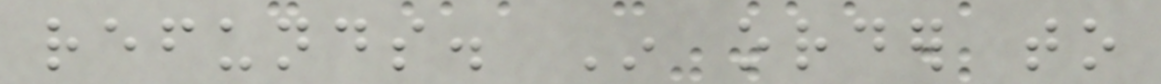refunds. In order to
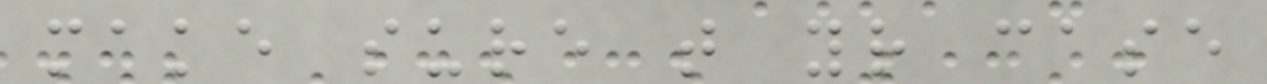make sure that your case
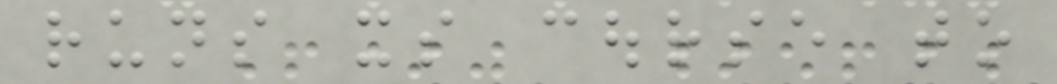runs its course to
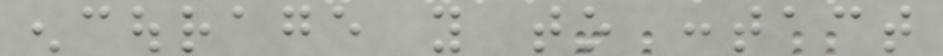encourage you to contact
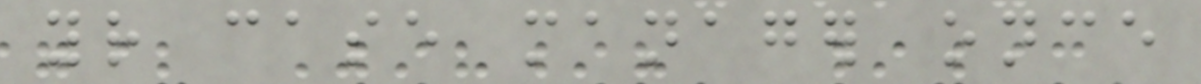your case manager once
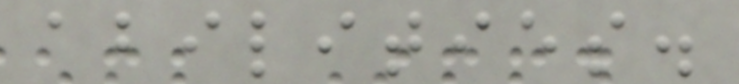abilities.
